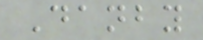Danby
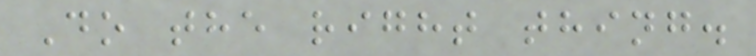Do the right thing.
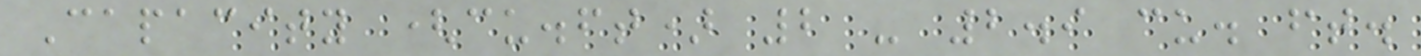Capacity (cu.ft) 2 - 2.9 cu. ft.
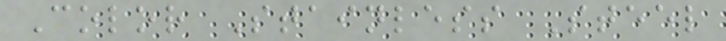Color Stainless Steel
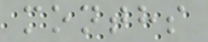months
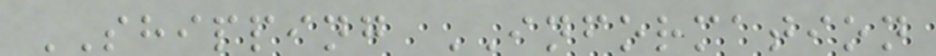SHIPPING INFORMATION
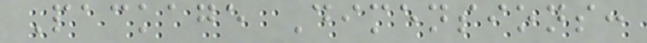Package Dimensions:
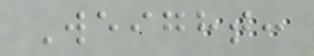Weight:
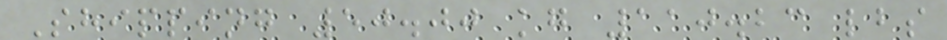Shipping 50.00 kg 110.23 lbs
